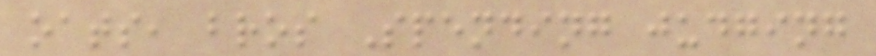oats, bros Spending judging
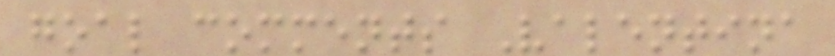goal comments Valentina
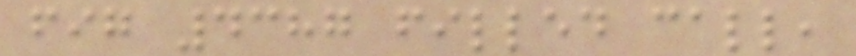fig 4387 filled call,
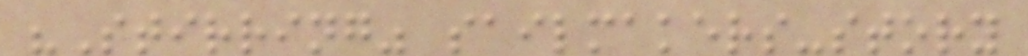"Stirring" sailmakers-story
